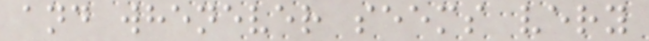and whenever seems very
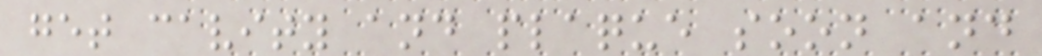get cavity and plaque soon and
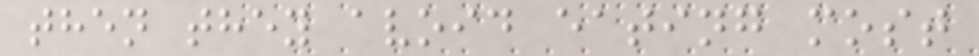then they avoid eating most
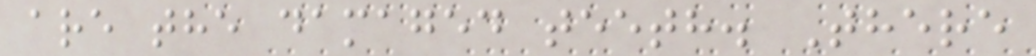are the damaged teeth. There
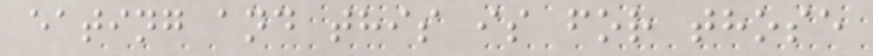eating and this is for those
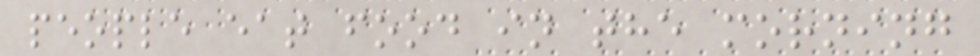people eat food in the morning
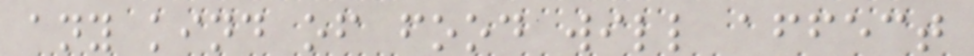any kind of food will affect
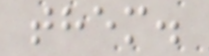them.
